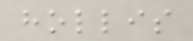hollis
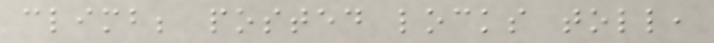climb; posted locks toll,
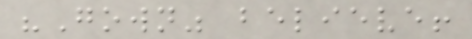"Gown" believe!
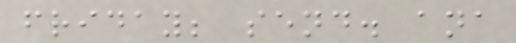friday; send. ana
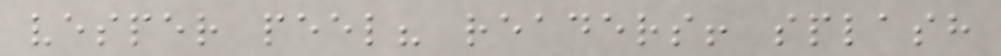vesper peel? readers! splash
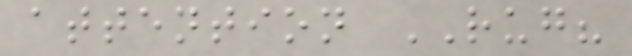attention RUG?
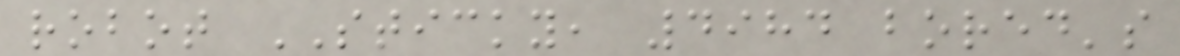robot STICKY, 4984 bored's
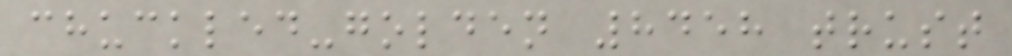chuckled-golden 8458 trust
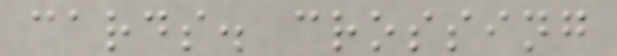cards. crossing
